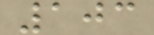103
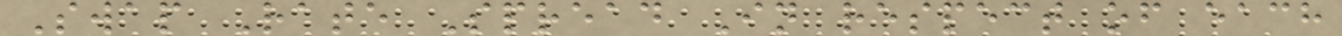Swap Rate Spread In respect of each
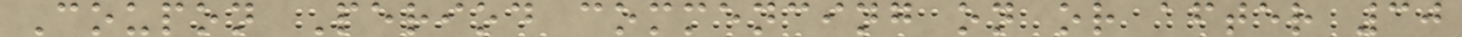Coupon Period commencing on or after 30
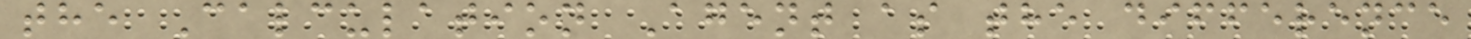the Calculation Agent as the difference
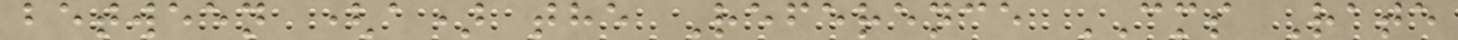between (a) the Reference CMS Rate
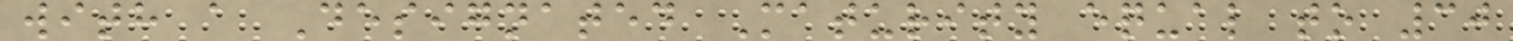with a Designated Maturity equal to 30
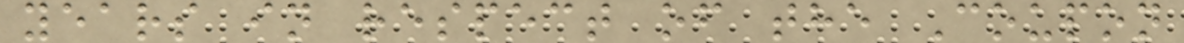years in respect of the Coupon
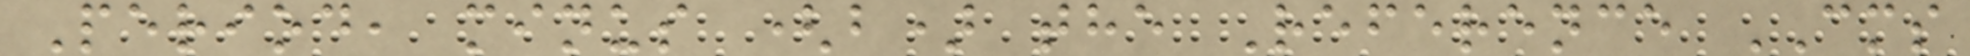Period, minus (b) the Reference CMS
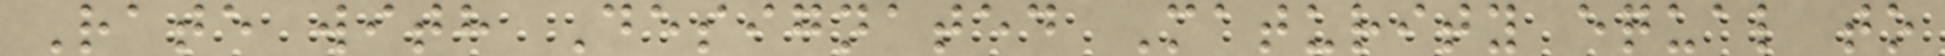Rate with Designated Maturity equal to
